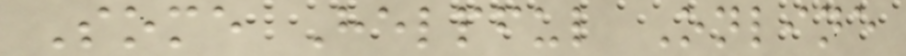Some Helpful Online
